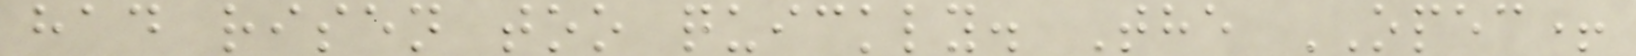had risen too quickly. The OPEC+
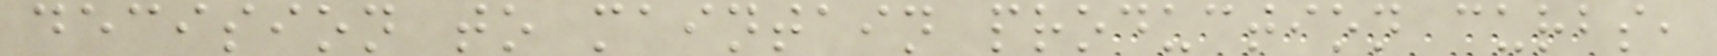decision to maintain production curbs,
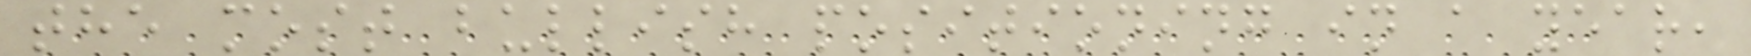the most bullish positioning in a year,
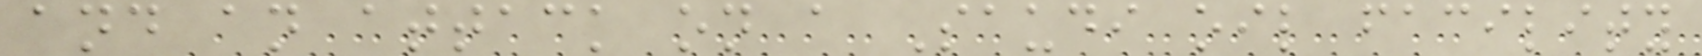and an attack on a Saudi oil facility
